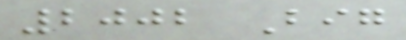2002 Big
